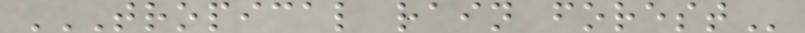TROPICAL RAIN FOREST
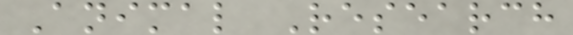Animal Research
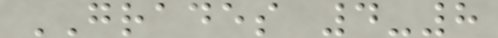GRADES 4-8
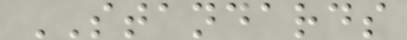STANDARDS
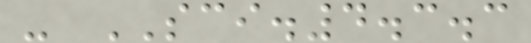- SCI.4.3.3
